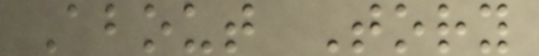About Tory
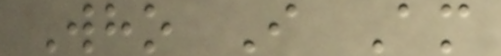Who I Am
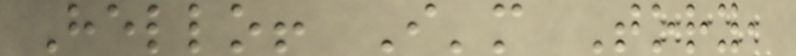Hello! I'm Tory,
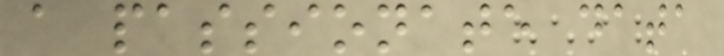a passionate data
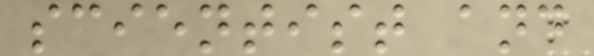scientist and
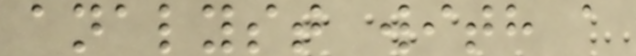analyst with a
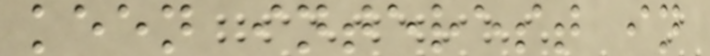keen interest in
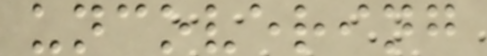uncovering
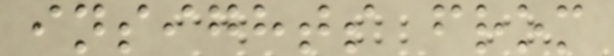insights from
